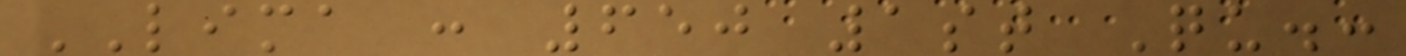LIMA : 650 1st Qu.:
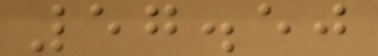57.50
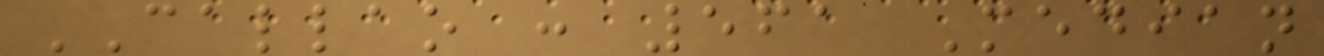CALLAO : 561 Median
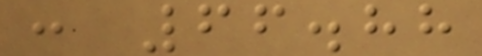: 66.88
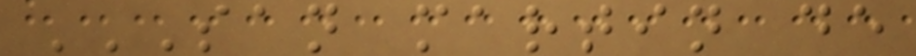SAN MARTIN DE
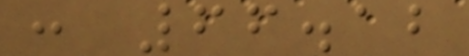: 66.12
